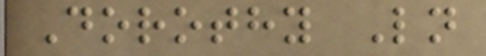Dorothy Ln
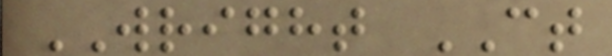WRIGHT CT
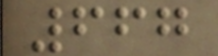667
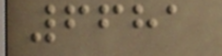6681
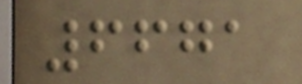6671
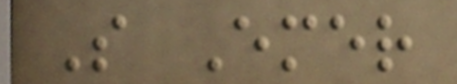S Emer
